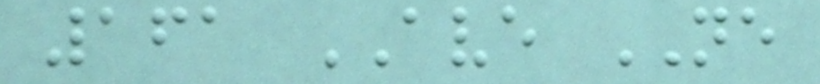161 AVE NE
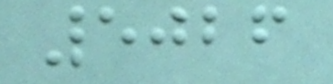5026
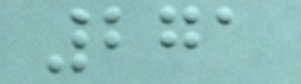271
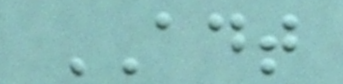ADT
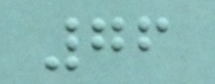76
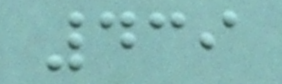439
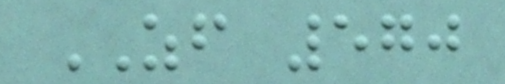ZF 570
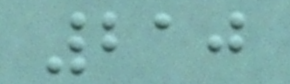210
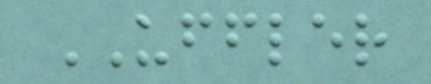UFFLER
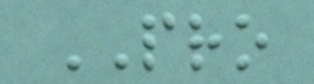PRO
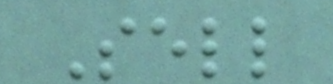Sell
